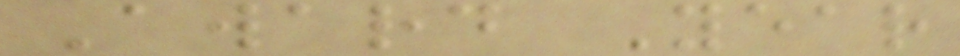Award Year
